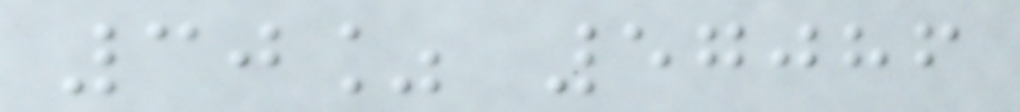30% 57086
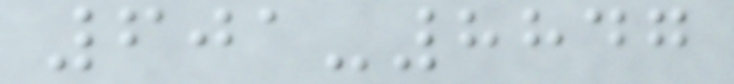601-8847
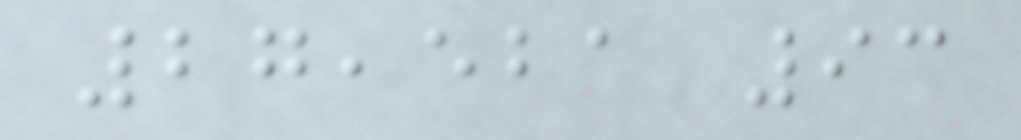27,521 93
